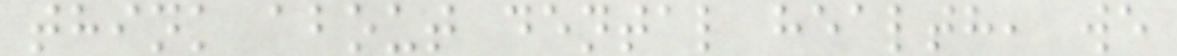think about dental health, we
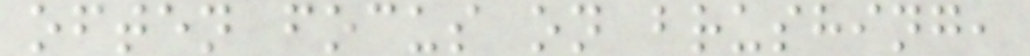often focus on brushing,
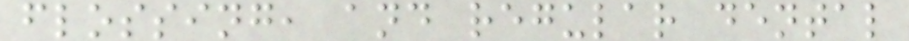flossing, and regular dental
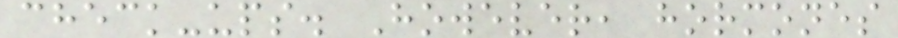check-ups. However, hormones
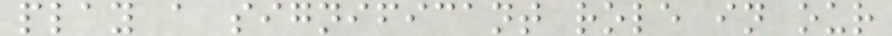play a significant role in our
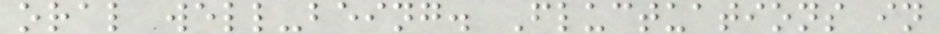oral well-being. Fluctuations in
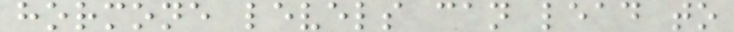hormone levels can lead to
